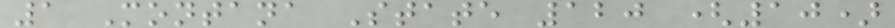1 Montana State 120 (10)
